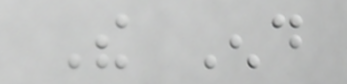The End
